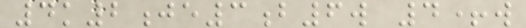4k2je3b6w 4+w
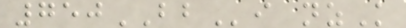750BBi nzK
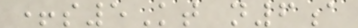+s5Kt n6a
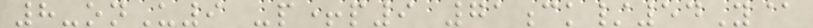8-onU9 -p+p9 71ck/54Y@
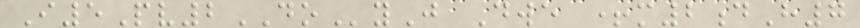I5Pv2DOyJ Dwe +m2dH7
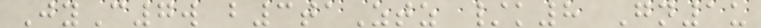JyC7w b3taZtz /k8 Gn1u
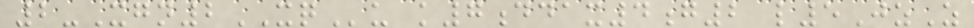2-Xgn2XQu k7ddax4g2 l5JzZ
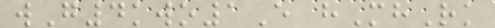wG4kwo1E hMhRk
